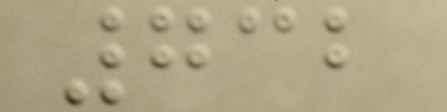732
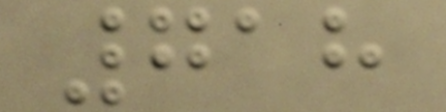718
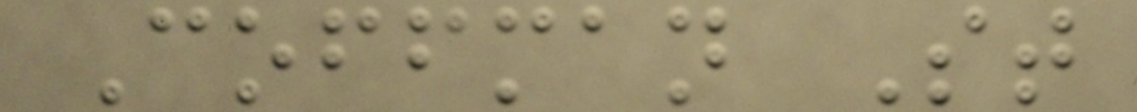Coffman St
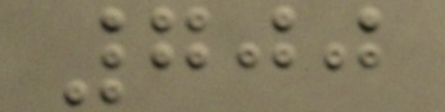700
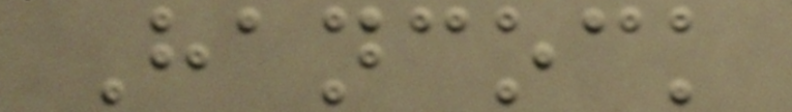Hancock
